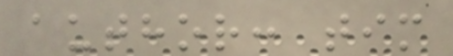author: tim
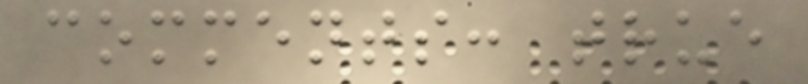comments: true
